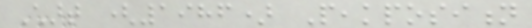Chart (1986) Peakposition
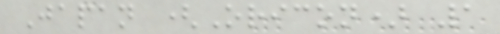Japan (Oricon) 1
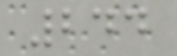244
